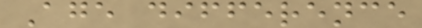Age difference
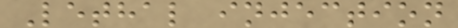Lethal injection
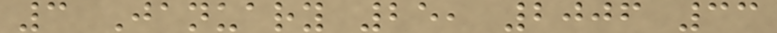3 January 25, 2006 33
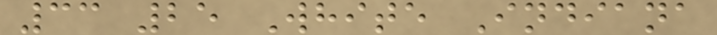33 25 White Indiana
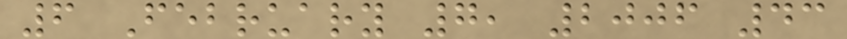6 February 7, 2006 43
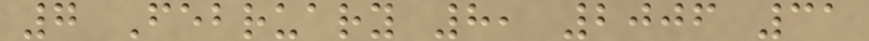7 February 8, 2006 31
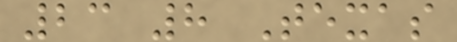23 8 Texas
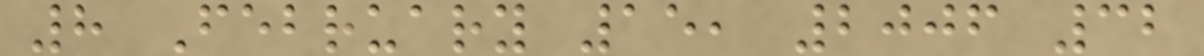8 February 15, 2006 32
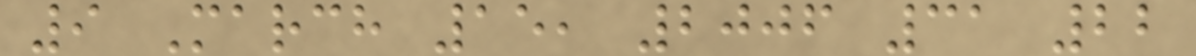9 March 15, 2006 31 22
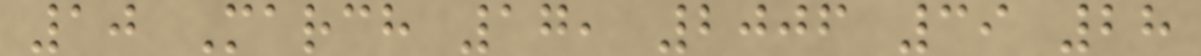10 March 17, 2006 39 28
